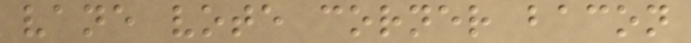vane vote corner bacon
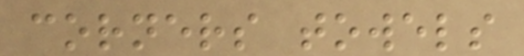corners towels
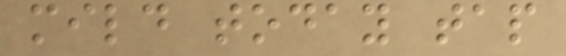mild today tap
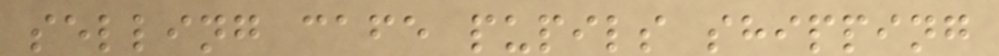selling cafe pupils shipping
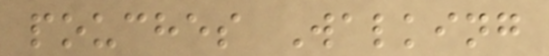pouches Walking
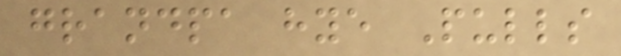grandpa hye Pulls
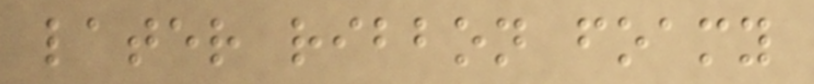later ribbon foamy
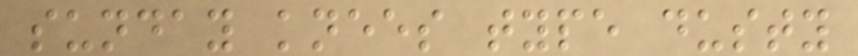sunday knees type dusty
